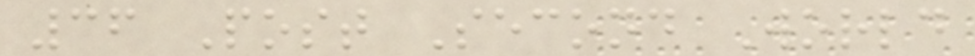36 Post Second World
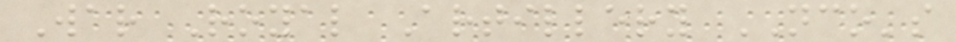War Royal Artillery NCO's
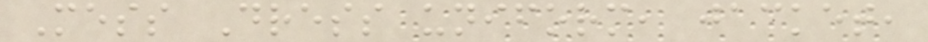Mess Dress uniform, jacket,
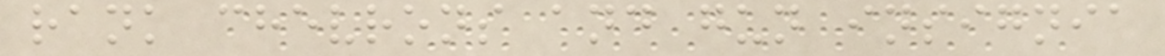rank chevrons and gun insignia
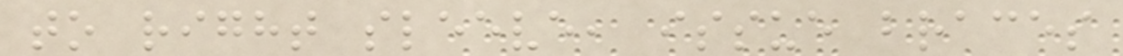to right sleeve, issue braces
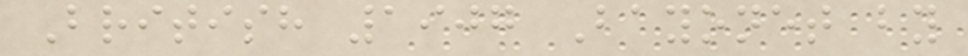British 1907 Bayonet by
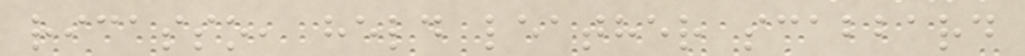ricasso, held leather scabbard
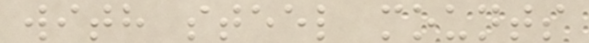with steel mounts
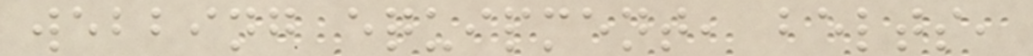webbing equipment, belts,
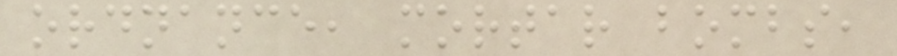ordnance, mortar bombs,
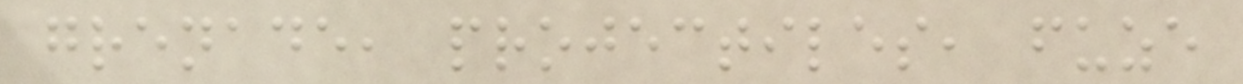grenade, projectiles, fuze
